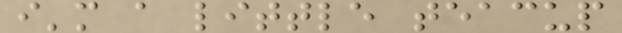i'm a little teacup
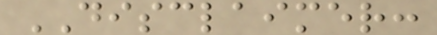DISCLAIMER:
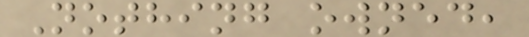Nothing owned,
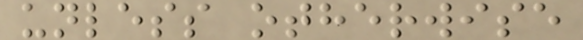unless otherwise
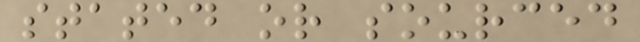stated or sourced
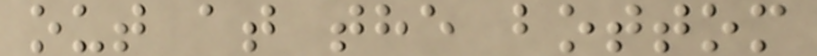out at the bottom
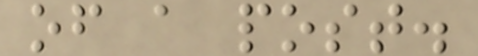of a post.
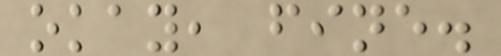okay, fine.
